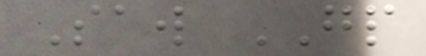Saw GP
